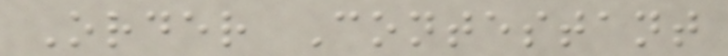Order Contestant
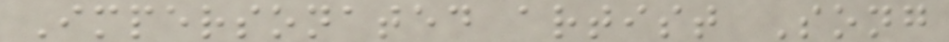Impersonated artist Song
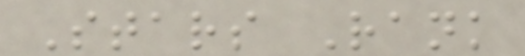Stars Rank
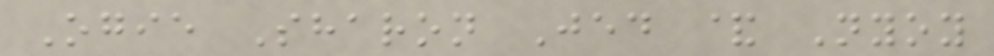Ogie Sharon Jed & Nyoy
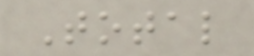Total
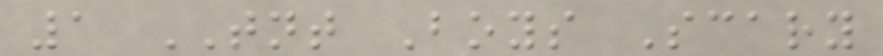1 TNT Boys Scary
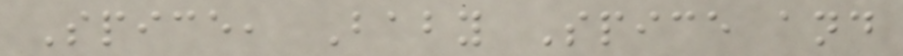Spice, Baby Spice and
